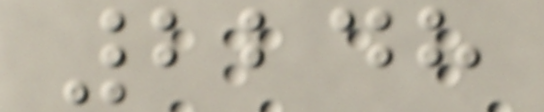2248
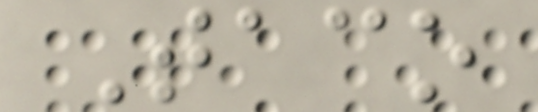Taco
